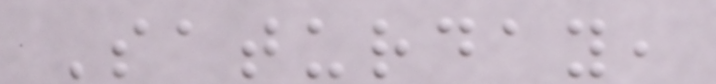Saturday,
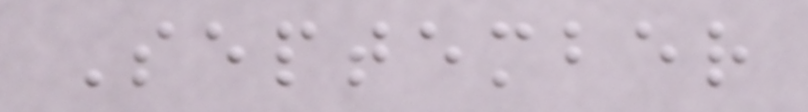September
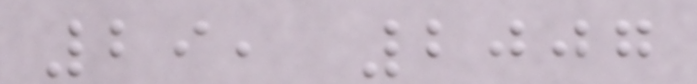29, 2007
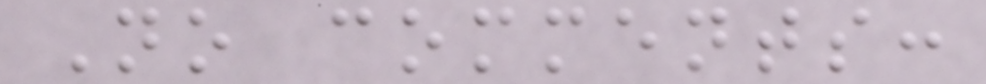No comments:
